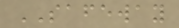SAFEWAY
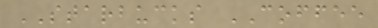STARBUCKS COFFEE
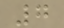7
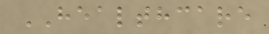HEALTHCARE
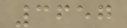3657
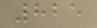825
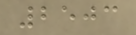2503
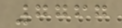7767
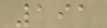191
